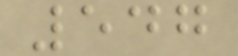547
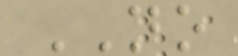NO
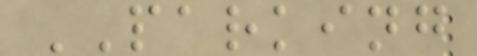PARKING
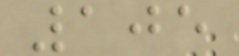105
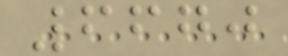6670
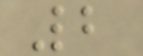2
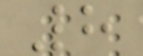8
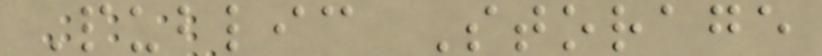Public Storage
